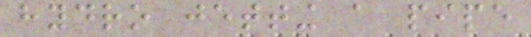hydro jetting a pipe
